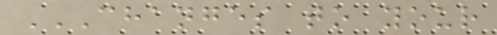CHANGES TO YOUR
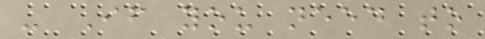- If you need to
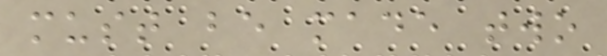must be made two
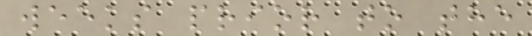weeks prior to the
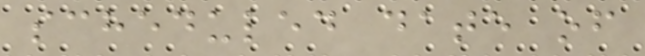scheduled date of
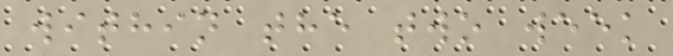within the two week
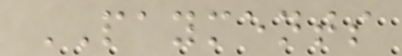PAYMENTS
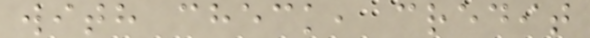with check, credit
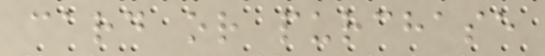card or purchase
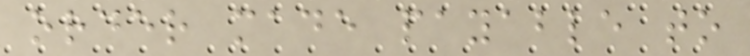order made payable to
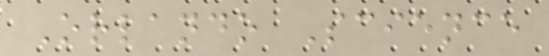Orlando Science
